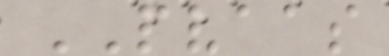PVAAS
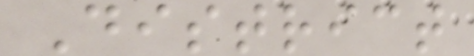District
